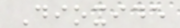Dioxide
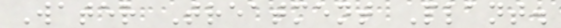Water Treatment Plant.
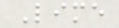Lime
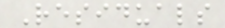Residuals
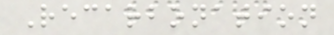Recarbonation
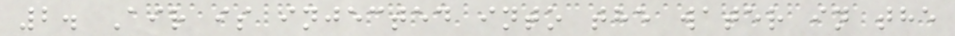2. Air is injected into the water in the
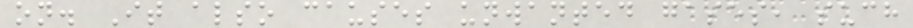on. It also causes unwanted gases, such
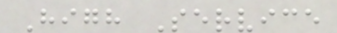High Service
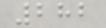282
